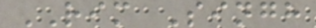RIM Singh
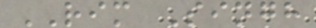RIM Singh
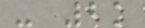- 2k
